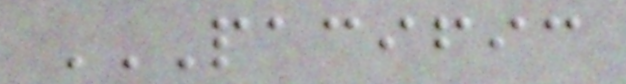PACIFIC
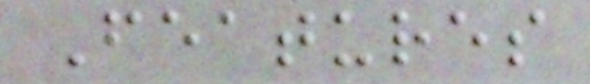Features
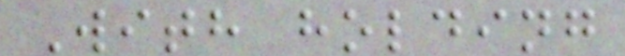With holding
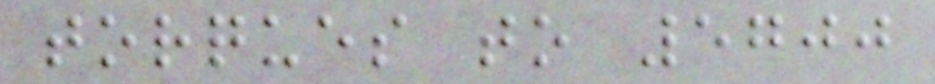torques to 5700
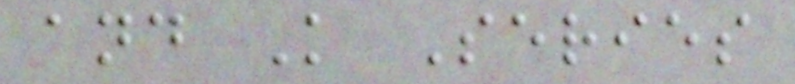and K Series
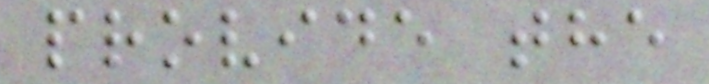provide the
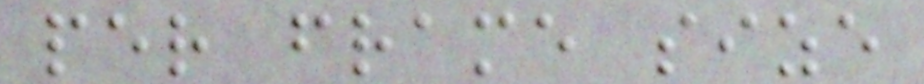per frame size
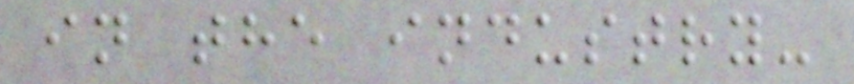in the industry-
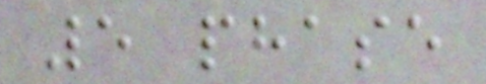5 phase
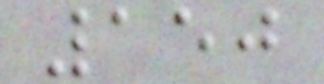150
